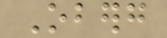Oberg
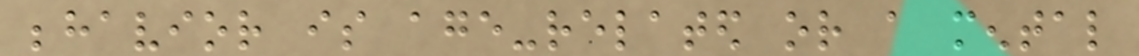behavior is age-related or a mental
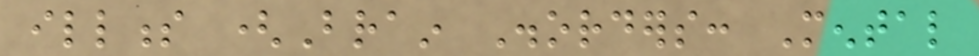illness (Brain Disorders: Mental
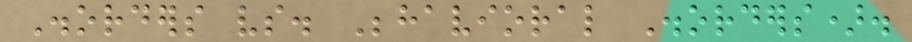Disorders vs. Behavioral Disorders).
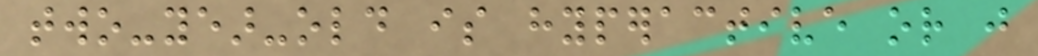two-year-old is hyperactive or just
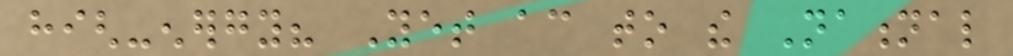high-energy? Yet according to the National
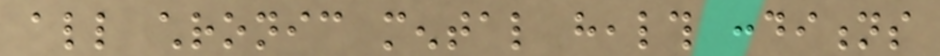all chronic mental health conditions
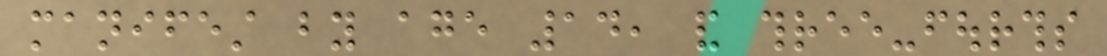manifest by age 14, and three-fourths
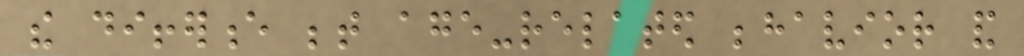the difference between age-related behavior and
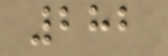282
